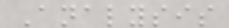Analysis
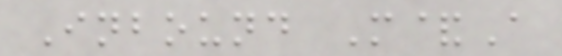Inbound M&A
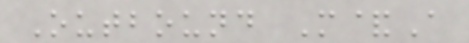Outbound M&A
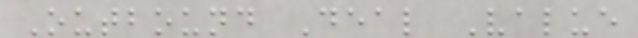Outbound Deal Value
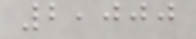2,000
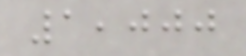1,000
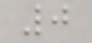0
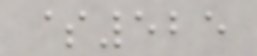$525
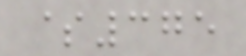$375
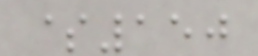$150
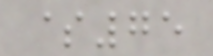$75
